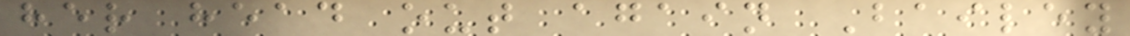her head out again Bailey
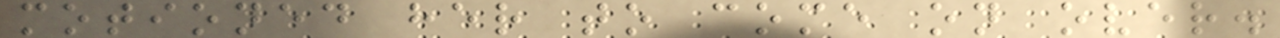motioned her to come on over.
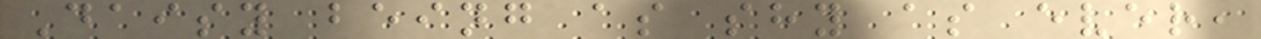Daisy being as shy as ever,
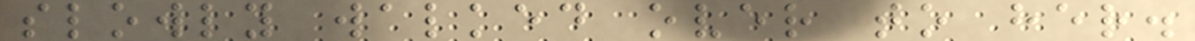slowly walked over to her.
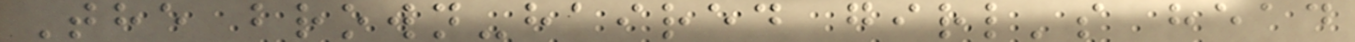The brown-haired girl's head
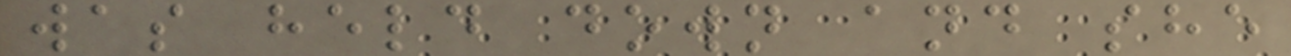was held down and she
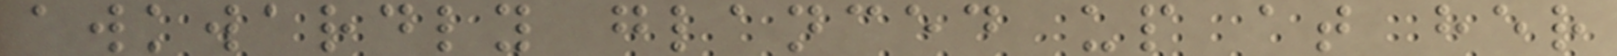awkwardly glanced up at her
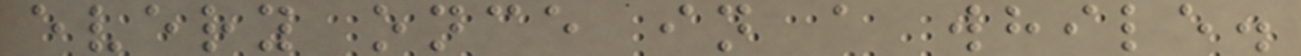every once in a while.
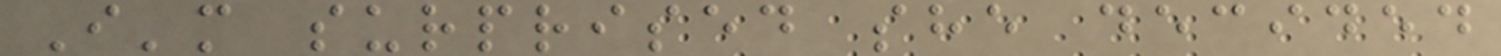I'm surprised she decided
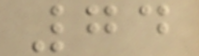74
